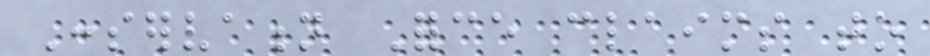Conservation Force claims to
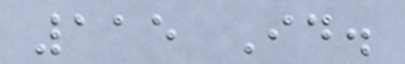115 Id.
